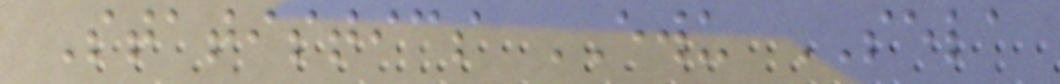Statistics EWU SELA
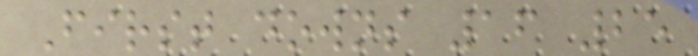First downs 16 25
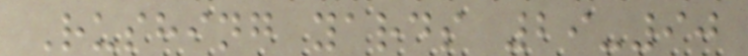Rushing yards 29-90
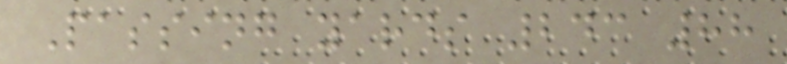Passing yards 243 88
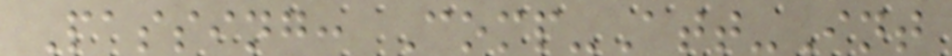Passing: Comp-Att-Int
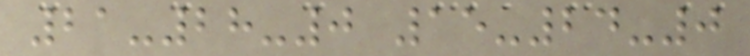21-28-0 15-24-0
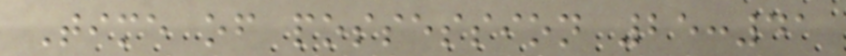Time of possession 25:41
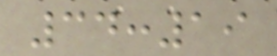34:19
